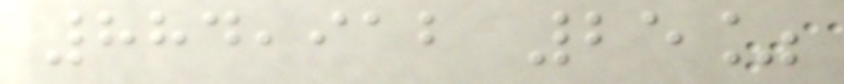884,912 25%
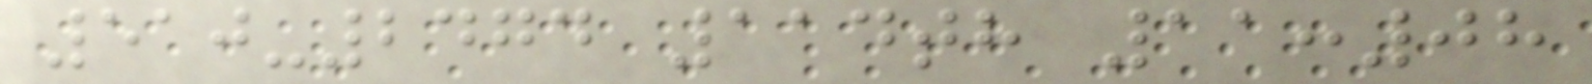510-2474 114th 11:08
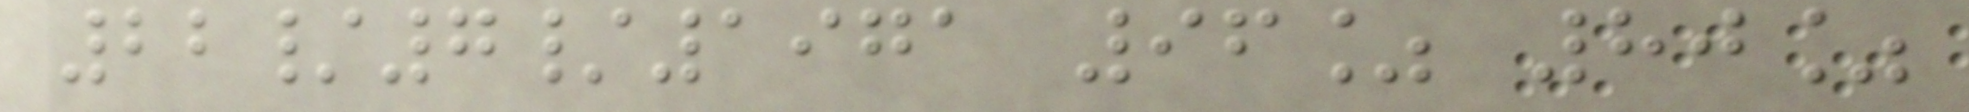22/7/1971 96% 80%
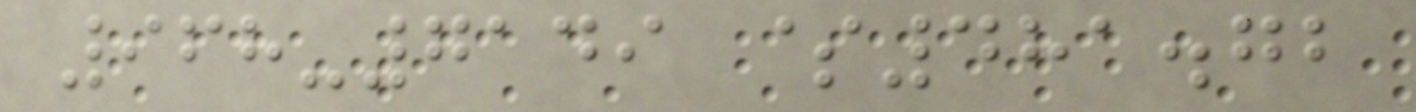968-7149 $481.72
